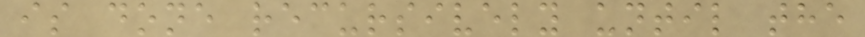is done recursively until the
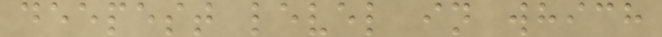deepest level in which
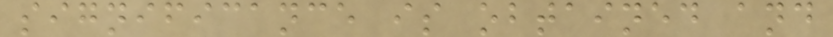significance is obtained and
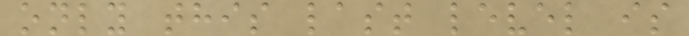only this last level is
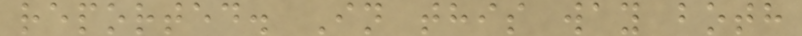reported. In this way both
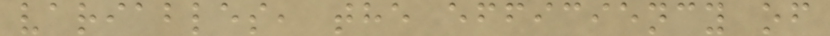variables, the efficiency of
